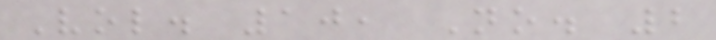Vol. 10, No. 2
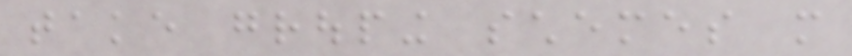take grouping schemes more
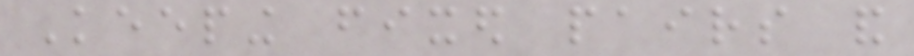Keeping fixed pairs and
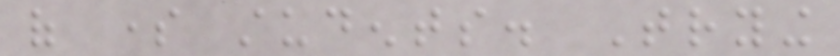of some students. Trying
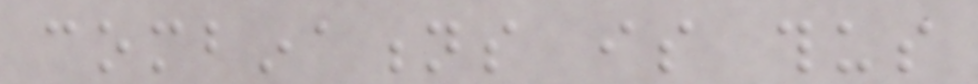combinations is thus
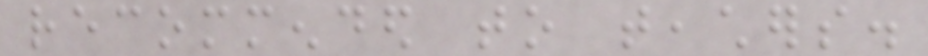recommended to teachers.
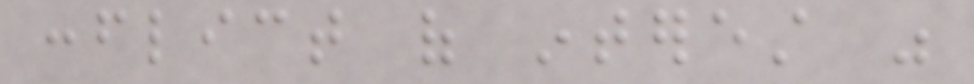conflict of interest was
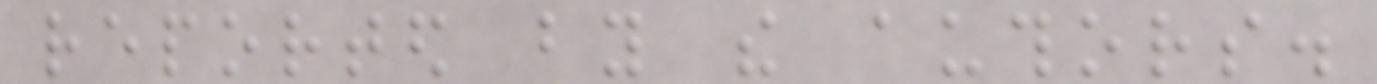reported by the authors.
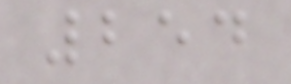254
